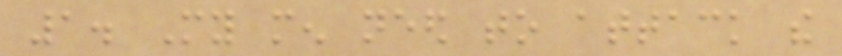1. My men need to attack the
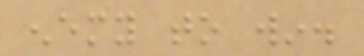enemy to win.
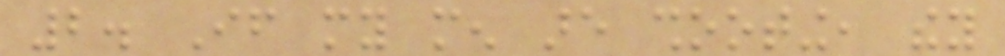2. If my men are shooting, they
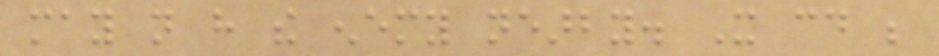may not have the enemy nearby. It could be
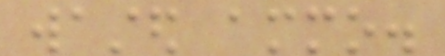wasted ammo.
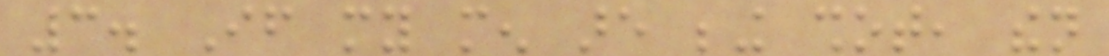3. If my men are being shot, then
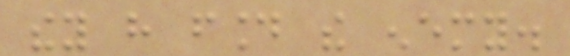they have found the enemy.
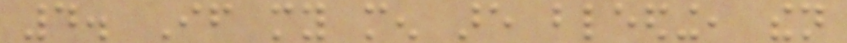4. If my men are bleeding, then
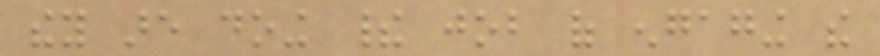they are doing their job of engaging the
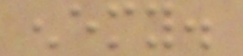enemy.
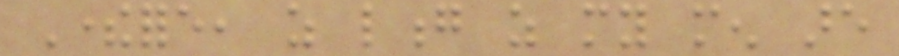Therefore, as long as my men are
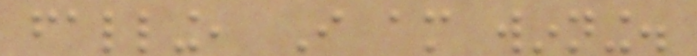falling, I am winning.
